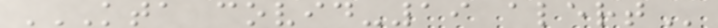KTA COVID-19 ALERT
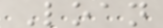Loan
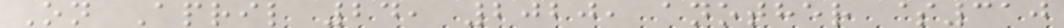On April 24, 2020, another $310
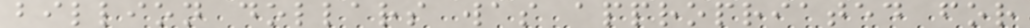billion dollars was appropriated for
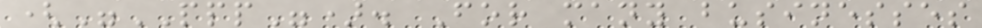("PPP"). For many businesses
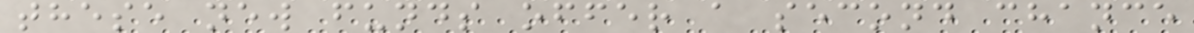these new funds offer a second chance
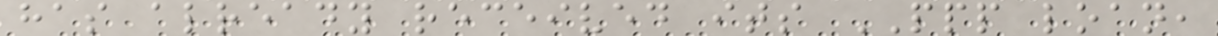has already received its PPP loan,
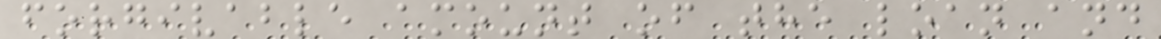forgivable amount of the loan and
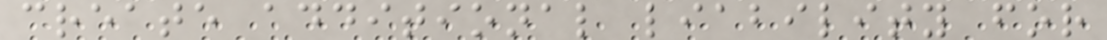create additional liability for
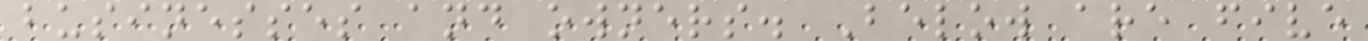businesses and owners. Below are five
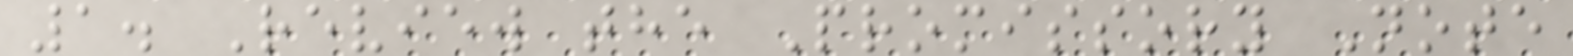1. Review the Promissory Note
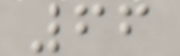66
